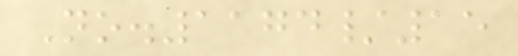No.1174/15
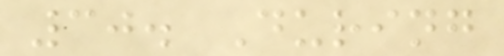30. During
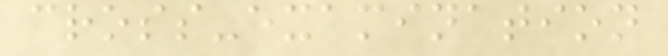cross-examination
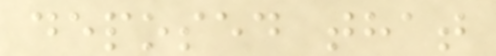deposed that
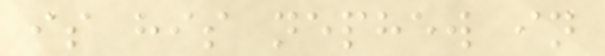is his nephew in
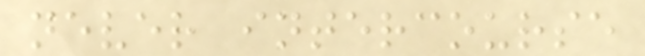never intercourse
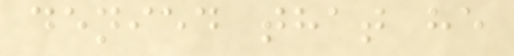denied that he
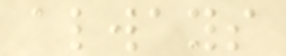always
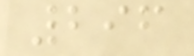296
